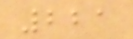221
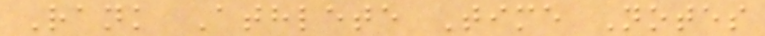Rank Athlete Time Notes
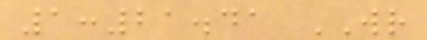1:21.41 WR
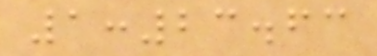1:23.63
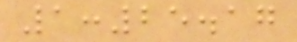1:25.17
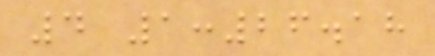4 1:26.18
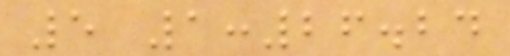5 1:26.24
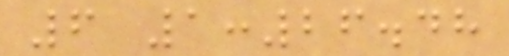6 1:26.48
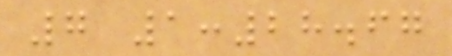7 1:28.67
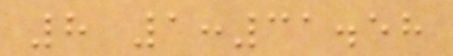8 1:31.58
